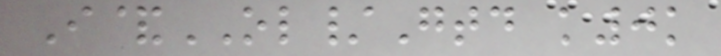I&OL/Gtd k0k
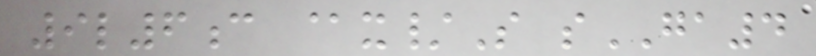9l6c @x/S sGA4
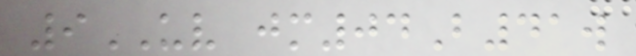9UV jm04B41w
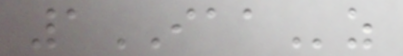1IAAz
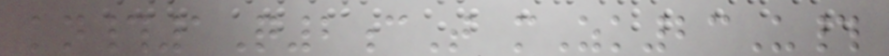kn#1Q2cT mZk23U#
